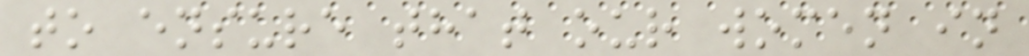to ensure that our women in
